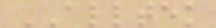ALLTEK
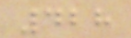428
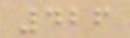426
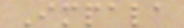Impala
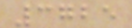3725
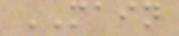MAIN
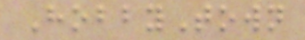HobbyTown
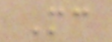Mc
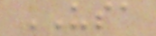USA
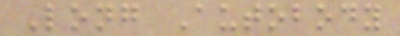Long Autobody
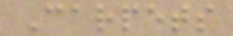Carpets
